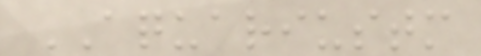AQUARIUSTM
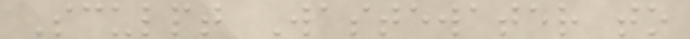Sculpt Wastewater to
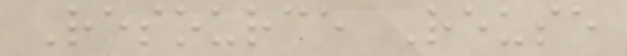Resource Reuse
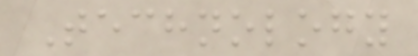Technology
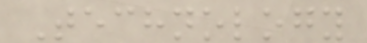Technology
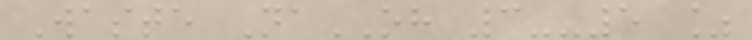Waste NaOH 3--5 %
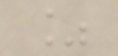%
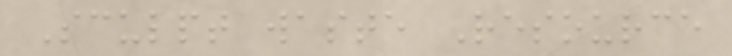Sculpt waste Resource
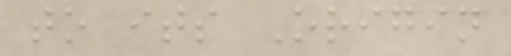to its Origin
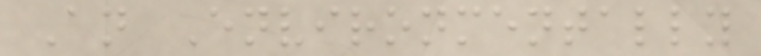An Environmentally
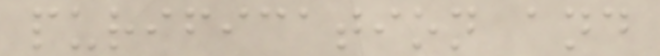purification and
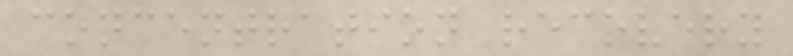concentration recovery
